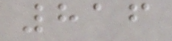816
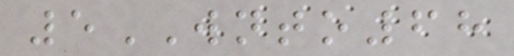5WNTO68
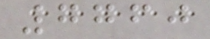7760
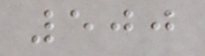500
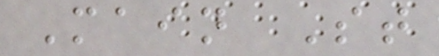Main St
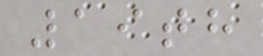19th
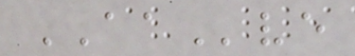AAve
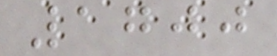1700
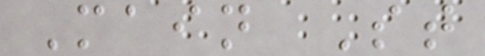Main St
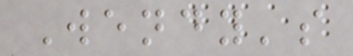Wendy's
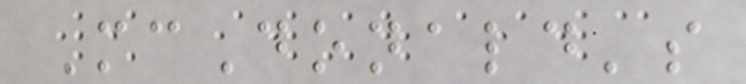McDonald's
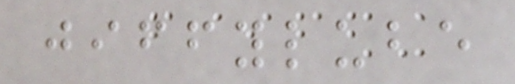jiffylube
